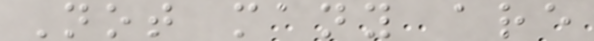Not many are
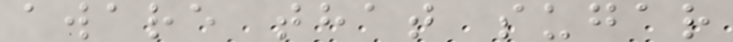aware that sugar
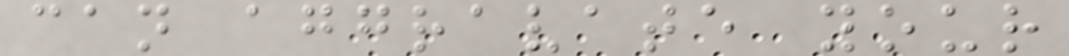can aggravate your
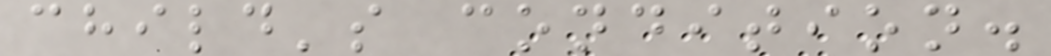child's condition.
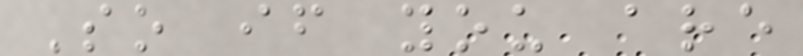So if you are
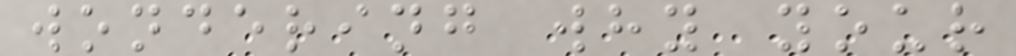wondering why your
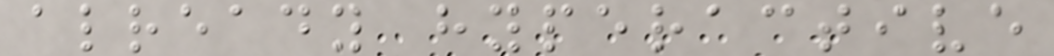already hyperactive
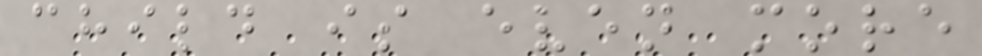child is even more
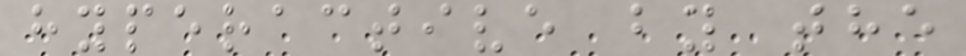hyperactive by the
